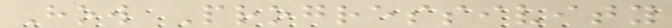How Progressivity
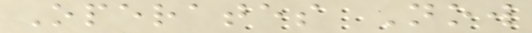Operates Now
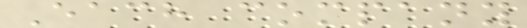Each company
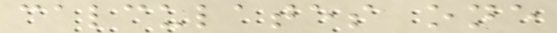calculates one
